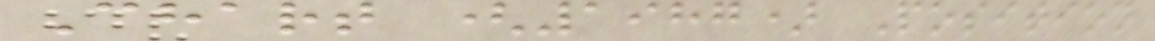Chart (1987) Position
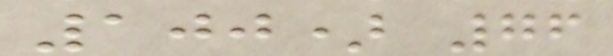100) 76
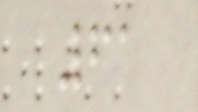61
